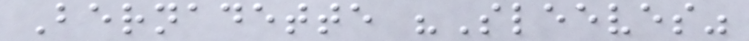Bernadette "Sleeves"
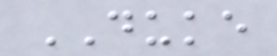DUKE
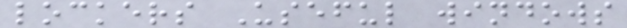lockers Useful windows
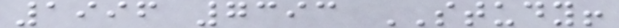1996 7393 STUDY!
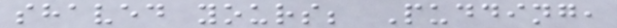shaved yours; Pudding,
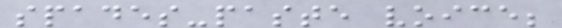spades-paste voice;
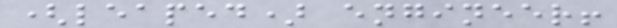(leaped) engineer!
